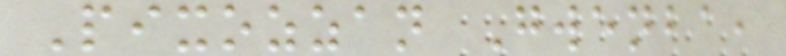Pixozzan Gwenba,
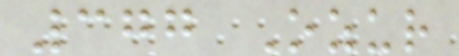377 Ozur
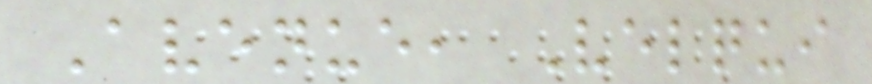Avenue, Velqui
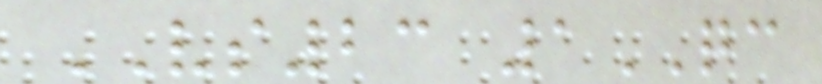VS23 1QC
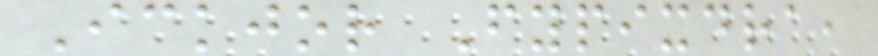Ickjor Fypixdra,
